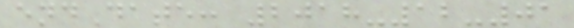endDate: 2018-12-01
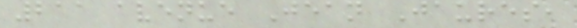211 avenue Jean Jaures,
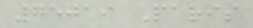75019 Paris
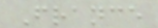France
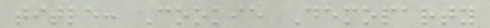title: Cookie Demoparty
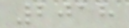2018
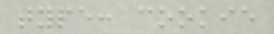type: cookie
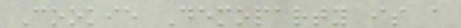Cookie Demoparty is a
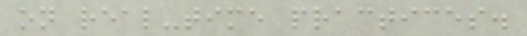on real-time practices.
